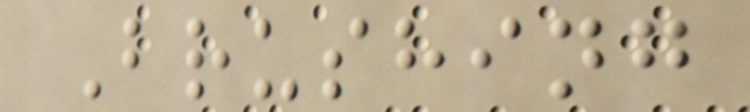Brushing
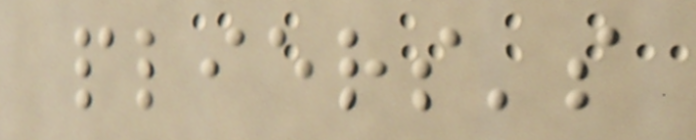pliers's
